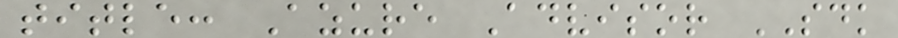title: Azure Advisor SDK
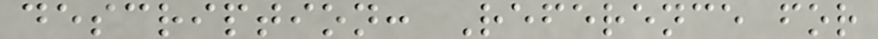description: Reference for
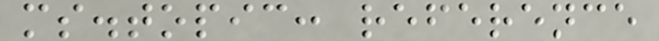ms.topic: reference
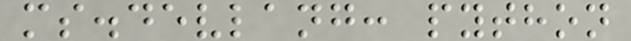ms.devlang: python
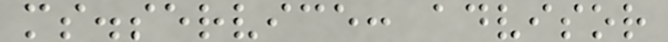ms.service: advisor
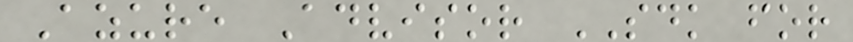Azure Advisor SDK for
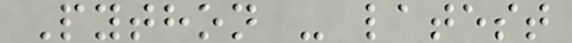Python - latest
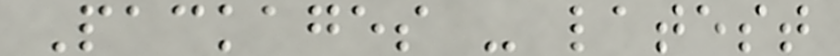Packages - latest
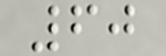60
